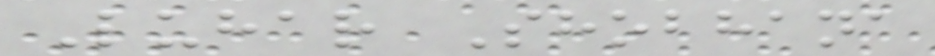Luhar Shobhana
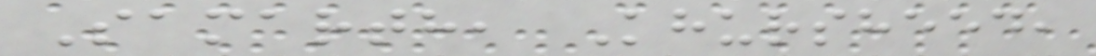Samarth, Khursheed,
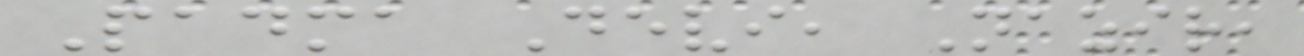Padma Devi, Nazir,
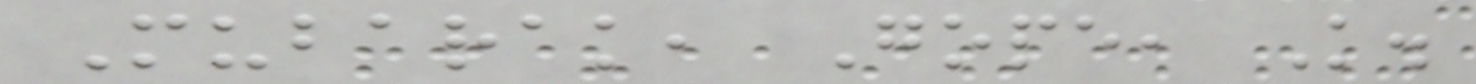Mubarak, Gope, K.
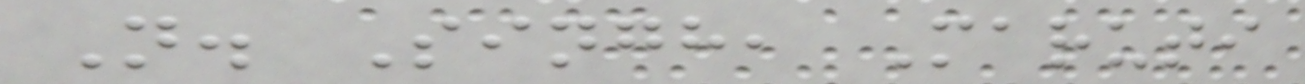N. Singh, Maruti
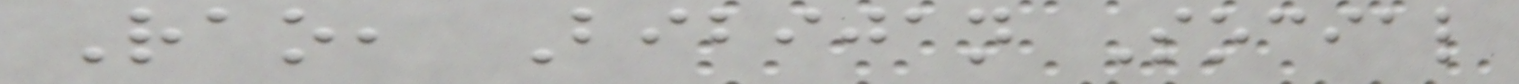Rao, Bibijan Social
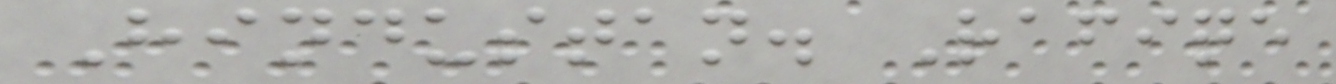Hindustan. Rafiqe
